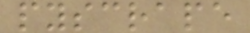pyscrape
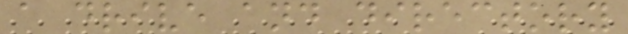a drive and directory
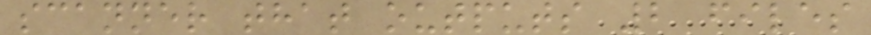scanner that outputs 2 files
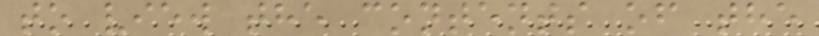to view the contents of the
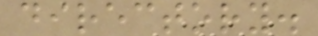directory.
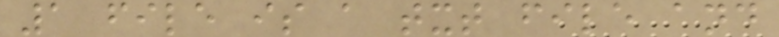1 file is a txt file and
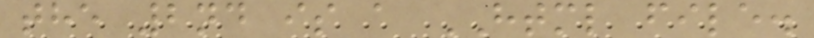the 2nd is a HTML file.
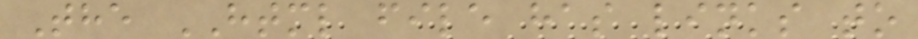The HTML file has links to
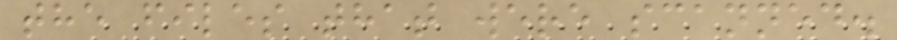the files that were scanned.
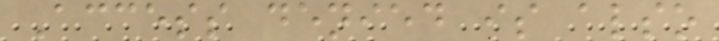Access denied is also
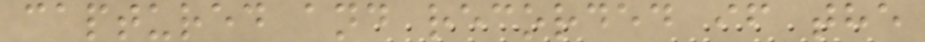captured and recorded if the
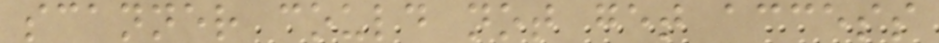scanner could not get access
